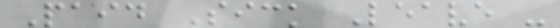Paid Sick Leave -
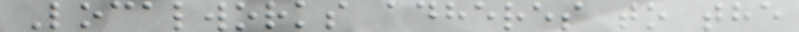Localworks adheres to the
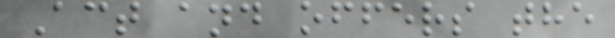Act and offers the
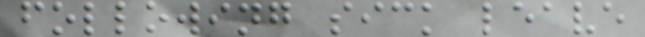following sick leave
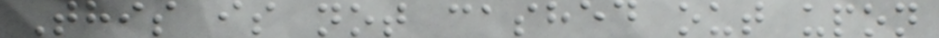This is not cashed out upon
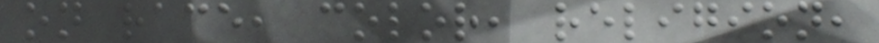on race, color, religion,
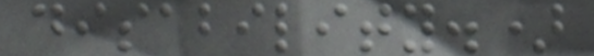disability.)
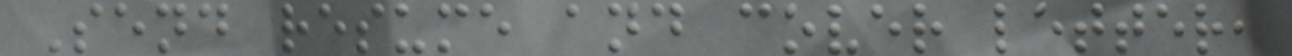Send resume and cover letter,
